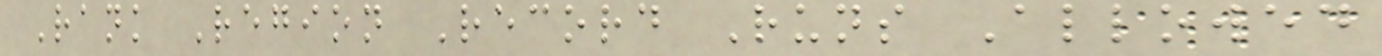Rank Region Record Runs Allowed
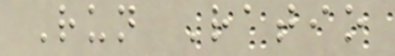Run Ratio
